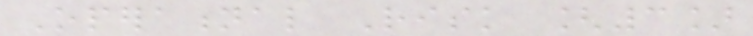Operational Risk [3]
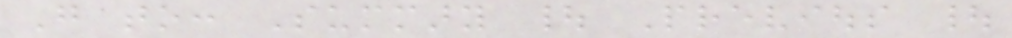Go to: Summary | Previous |
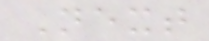Next
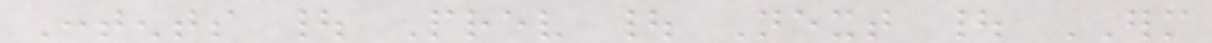Contents | Prev | Next | ERM
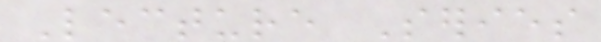Lecture Series
